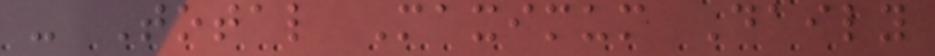- Total Maximum Daily
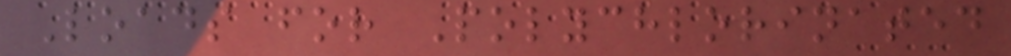Loads for Polychlorinated
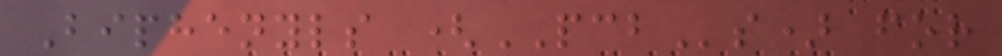Biphenyls (PCBs) for
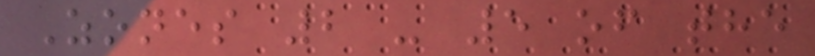Zones 2 - 5 of the
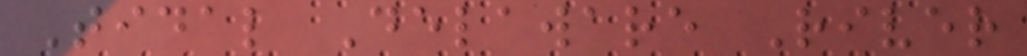Tidal Delaware River
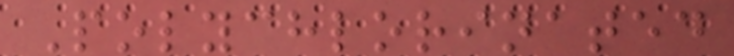Polychlorinated
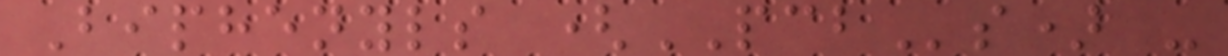Biphenyls (PCBs) -
